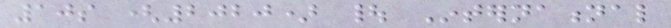10s (2020) | International
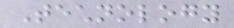Technology
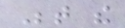Between the
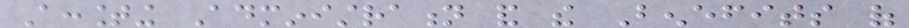Accounting Administration and the Benefits of
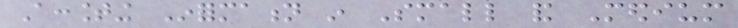Accounting Information in Small and Medium
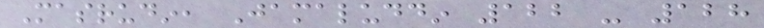Masrudin, Jamaluddin 122 - 128
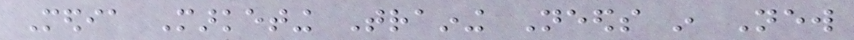Media Marketing Training Needs in New
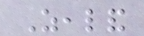Zealand
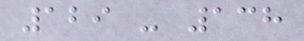129 - 138
